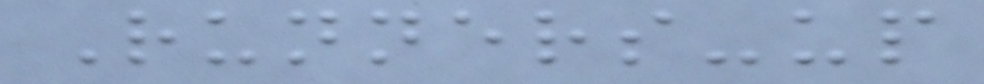Runners-up
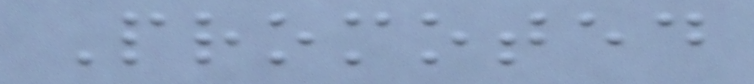Promoted
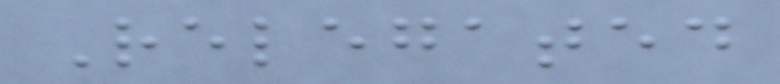Relegated
